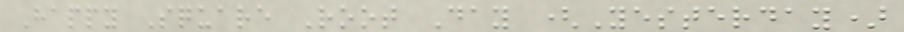Happy Square Root Day (Yesterday)
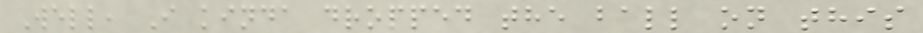Well, I kinda dropped the ball on this
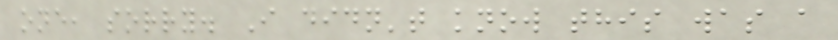one, sorry. I didn't know this was a
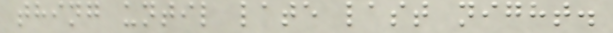thing until late last night.
